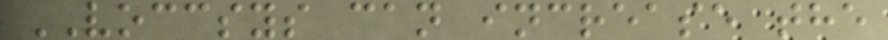VOCCSYS can increase the
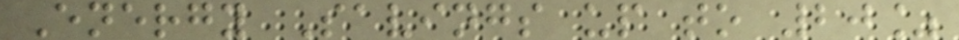Energy Savings up to 20%
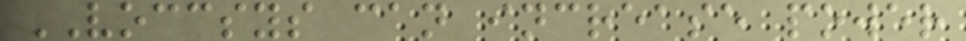VOCCSYS can increase power
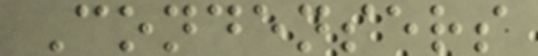Condensers
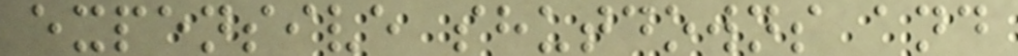expensive shutdowns and
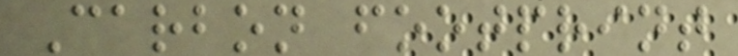Carbon footprint
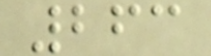263
